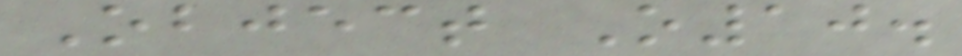Object O10.
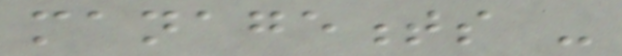managements -
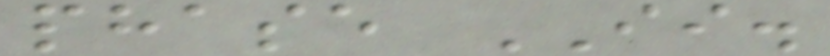phase II.
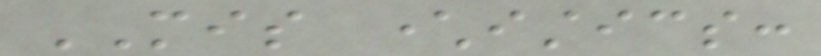MIS characteristics:
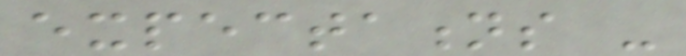expectations -
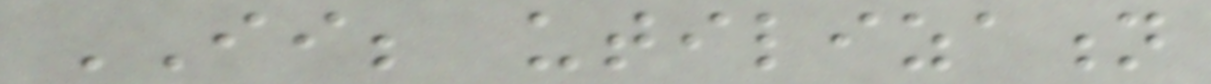II; utilization
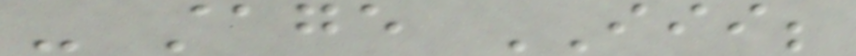- stage III;
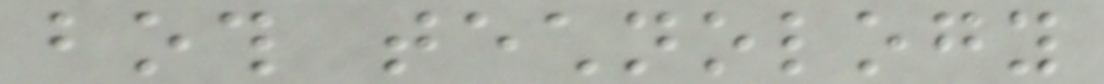both technology
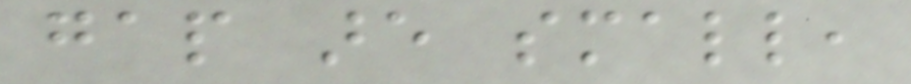gap are small,
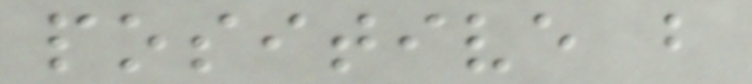positive but
